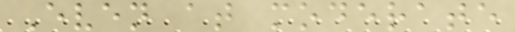Even at moderate
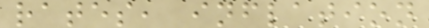rates, inflation
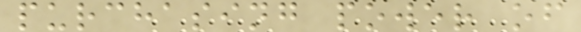purchasing power of
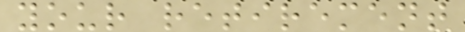your retirement
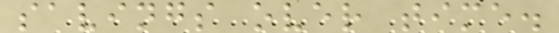savings over time.
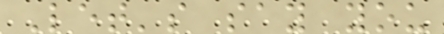Let's say you
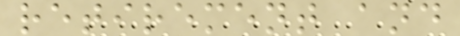retirement and
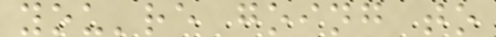you're going to
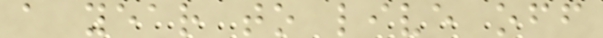a year to live off
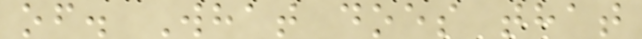of. What does that
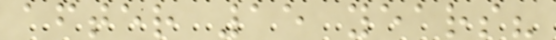after 15 years?
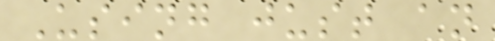Using just an
